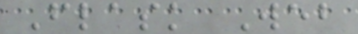Flask Web
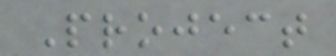Project
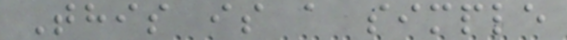This is a simple
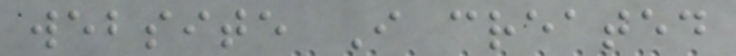website I created
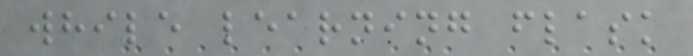while learning flask
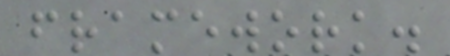framework.
